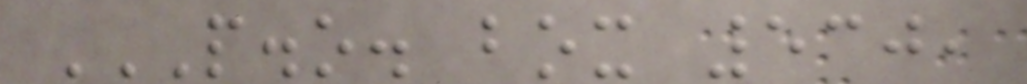P.O. BOX 530,
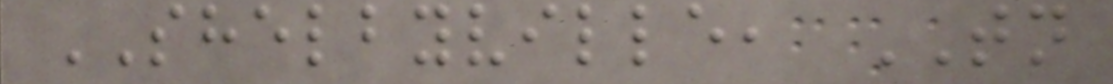SHELBYVILLE, TN
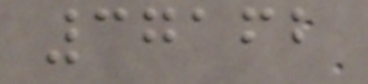37162
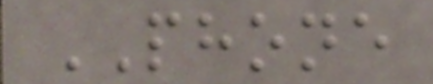PHONE
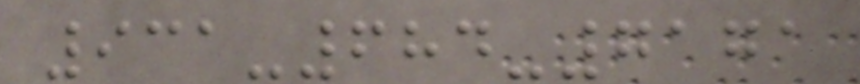931-684-7171
